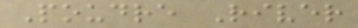Poudre River
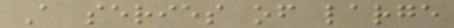A series of large
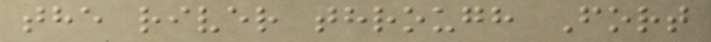the river through Fort
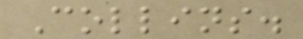Collins.
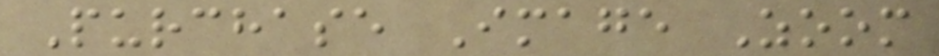Purchase Image Zoom
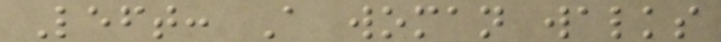Left: A woman walks
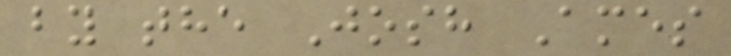by the Josh Ames
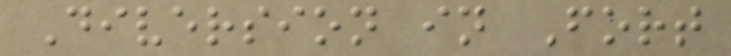Diversion in Fort
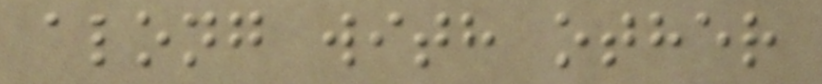along with other
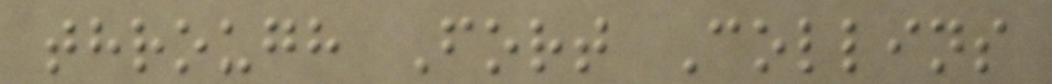through Fort Collins
